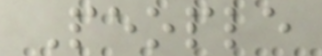People
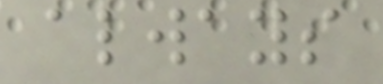always
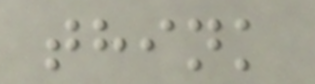think
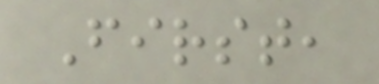First,
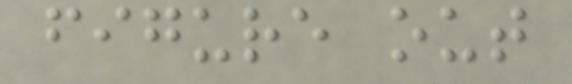figure out
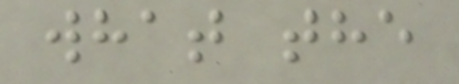what the
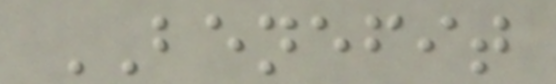BENEFIT
